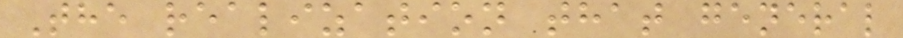The realization that general
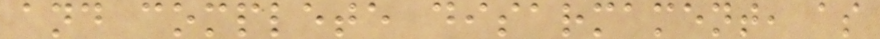and complete disarmament, as
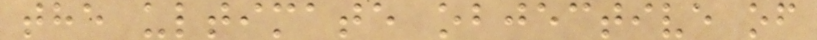the ultimate objective of
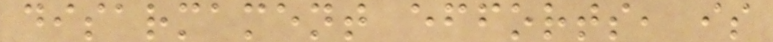disarmament efforts, is
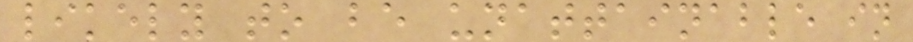likely to be unattainable in
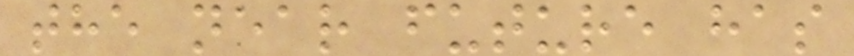the near future has
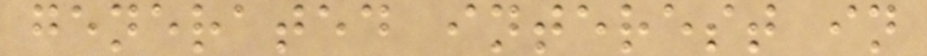generated interest in
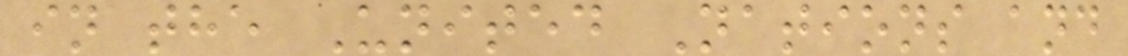in the United Nations and
